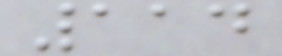114
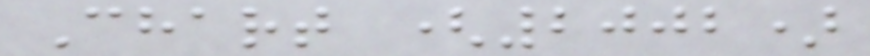Chart (2002)
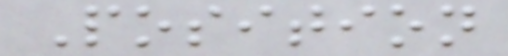Position
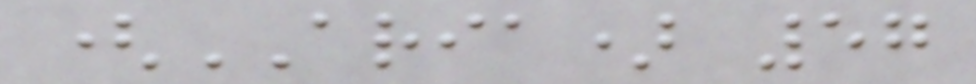(ARIA) 57
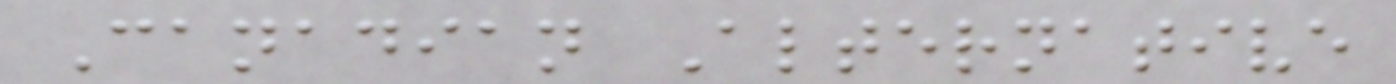Canadian Alternative
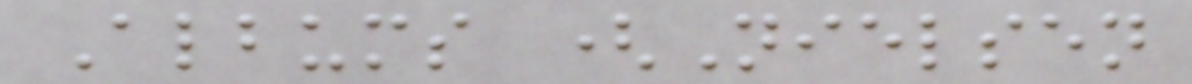Albums (Nielsen
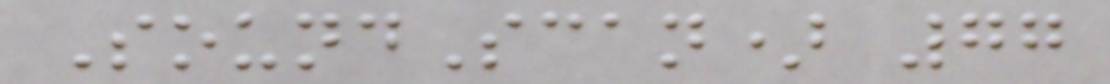SoundScan) 77
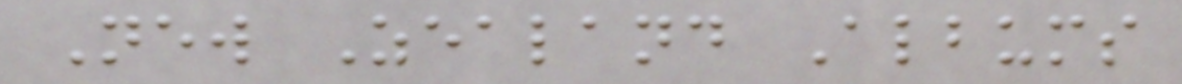New Zealand Albums
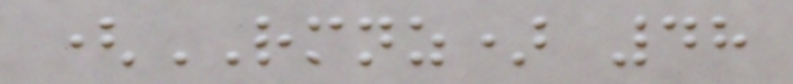(RMNZ) 48
